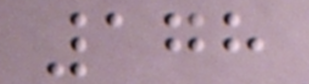178
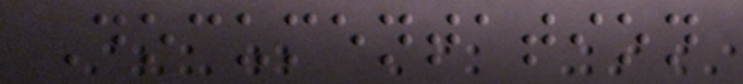Documentation
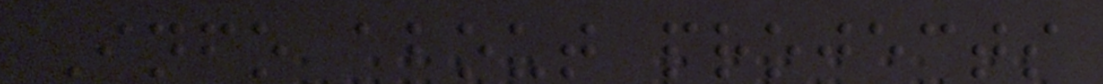Info about projects
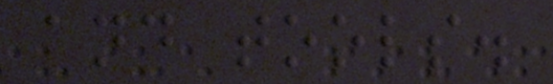and tools.
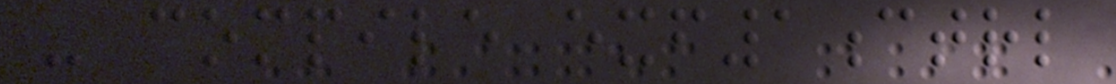- compile exf1ctrl
